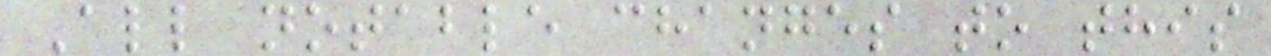All notable changes to this
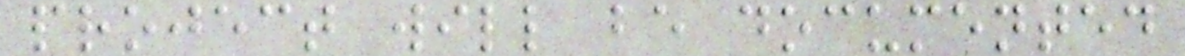project will be documented
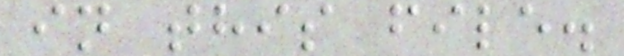in this file.
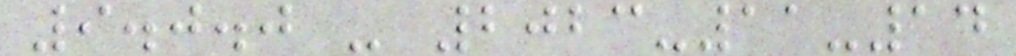9.0.0 - 2023-11-14
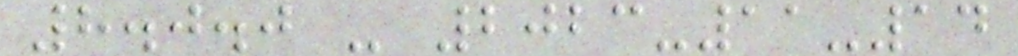8.0.0 - 2023-11-14
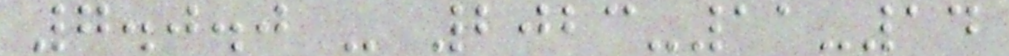7.0.0 - 2023-11-14
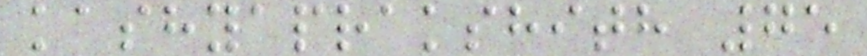kashyaprakshith 75
